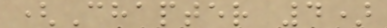(Chapter 4)
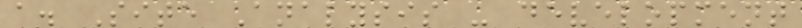a. Site Analysis - development
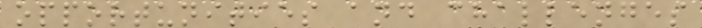opportunities and challenges
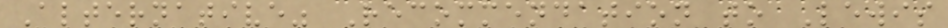Alternative" Recommendation to Lewis
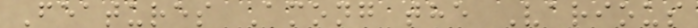Features Among the Various
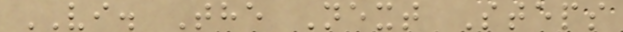VI. The Next Steps
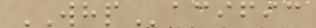WHPacific
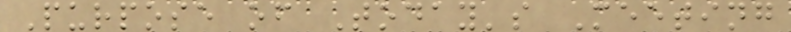Purpose of Today's Meeting
